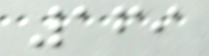169
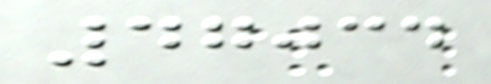47034
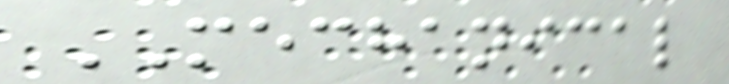MECHANICAL
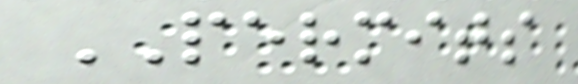PERMITS
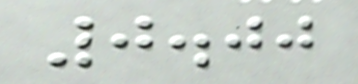0.00
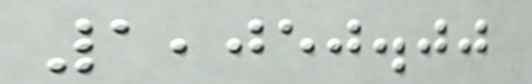1,050.00
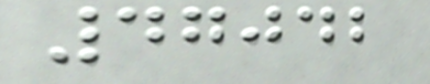47042
